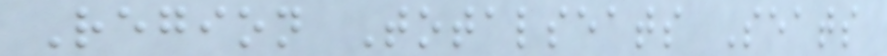Region Totalseats Seats
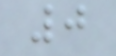0
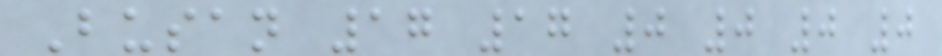Busan 17 17 0 0 0 0
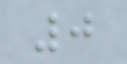0
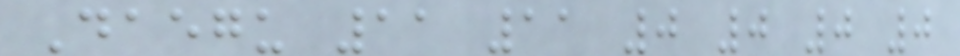Daegu 11 11 0 0 0 0
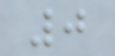0
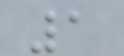1
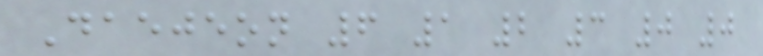Daejeon 6 1 2 3 0 0
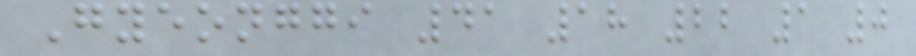Gyeonggi 41 18 22 1 0
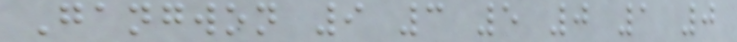Gangwon 9 3 5 0 1 0
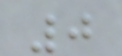0
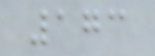173
